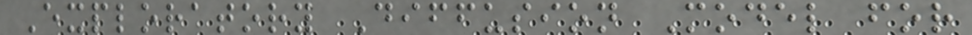Exploratory Diffusion Model for
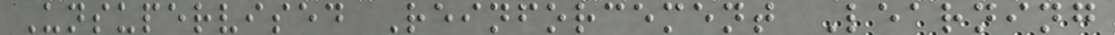Unsupervised Reinforcement Learning
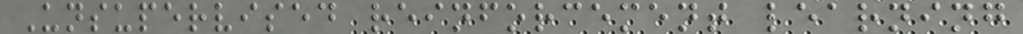Unsupervised reinforcement learning
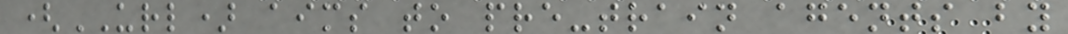(URL) aims to pre-train agents by
